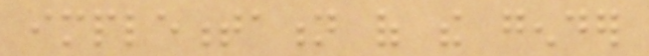implementation of the gender
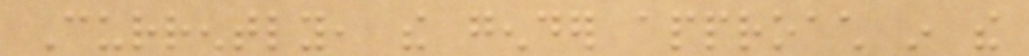Currently, the gender approach in the
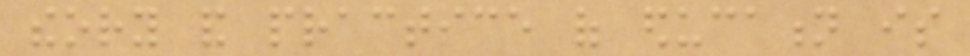theory and practice of education is
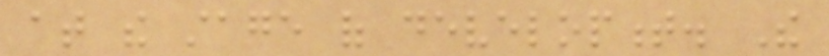at the stage of development. The
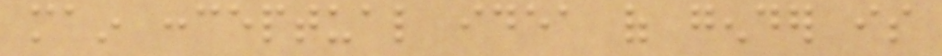main conceptual idea of gender is
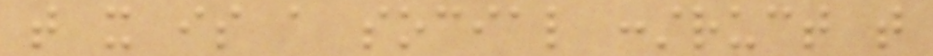that it is a social construct that
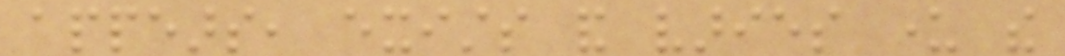appears, exists and varies under the
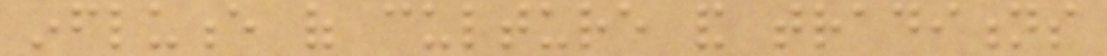influence of culture and traditions
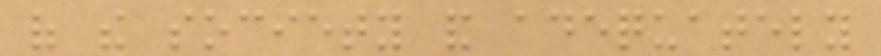of the society and adequately
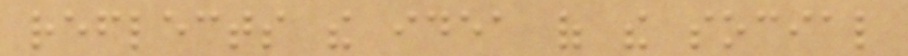reflects the idea of the social
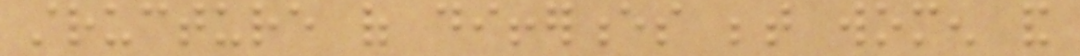structure of differences between women and
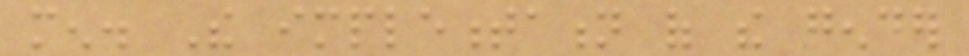men. The implementation of the gender
